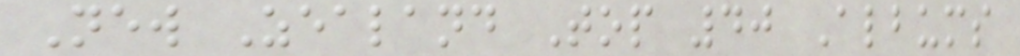New Zealand Top 40 Albums
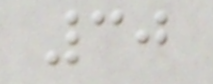30
